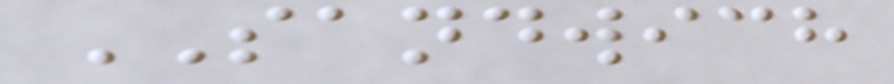SANDWICH
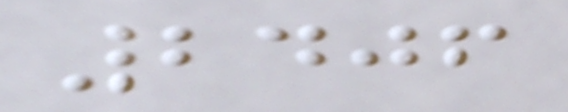2406
